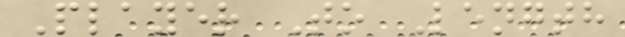Player To Length
